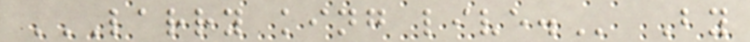LARRY KING LIVE. By
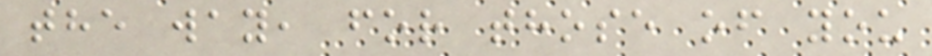the way, for those of you
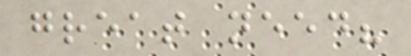great need?
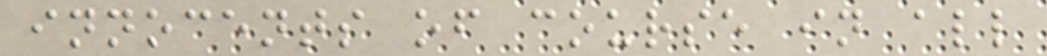innocents of course in all
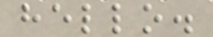hello.
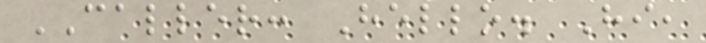CALLER: Hello. Hi,
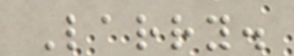Larry.
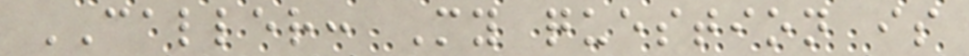CALLER: My question is
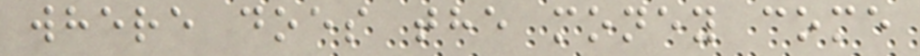where does the money come
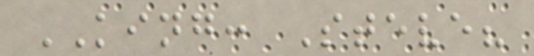KING: Steve?
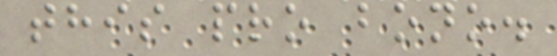this pro bono.
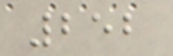252
